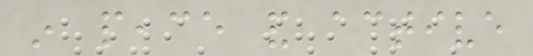in peace and active
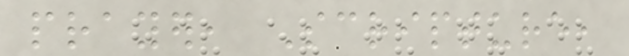prayer, Scripture,
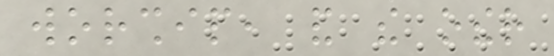worship, and the other
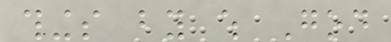things by which God
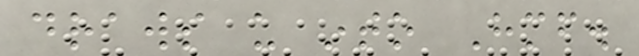draws us into Himself.
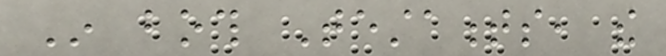In both Testaments, the
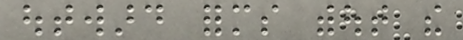outward forms without the
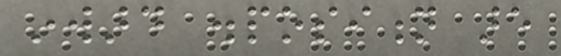inward disposition are
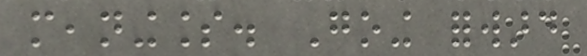meaningless. Going forward
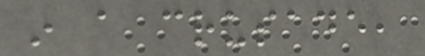in a crusade,
